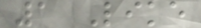1 Like
